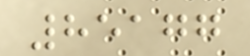85177
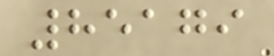85179
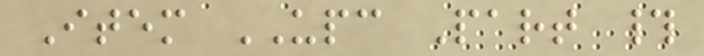Item UPC Part #
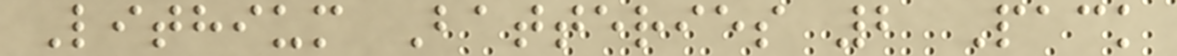Lithium Batteries 2 Pack
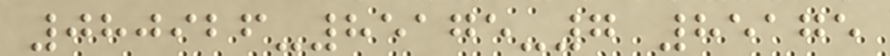080926-85175-7 85175
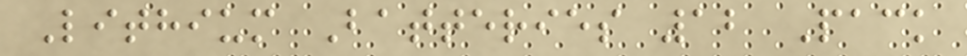Lithium Batteries 12 Pack
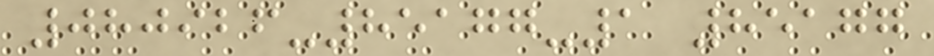080926-85177-1 85177
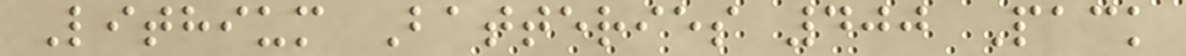Lithium Batteries 400 Pack
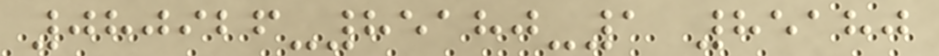080926-85180-1 85180
